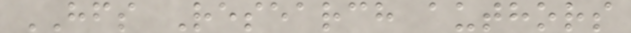HFS Research authors
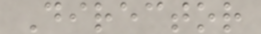Director
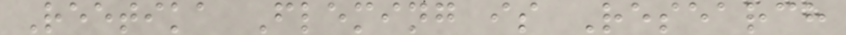Reetika Fleming is Research
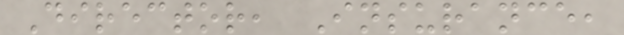Director, Insurance,
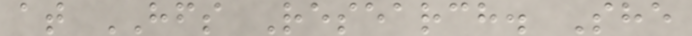at HFS Research. She
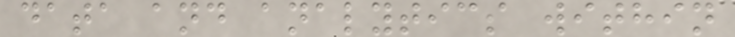data and analytics within
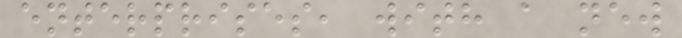enterprises, with a new
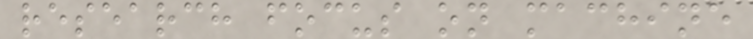research focus on machine
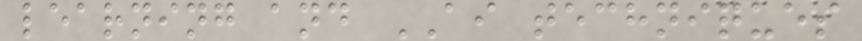learning and AI techniques
